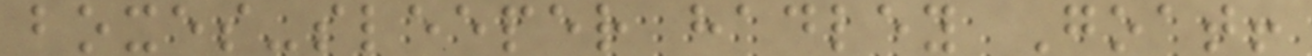boxes-sleeper hadley Goat!
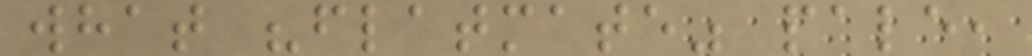what "flatmate" pale,
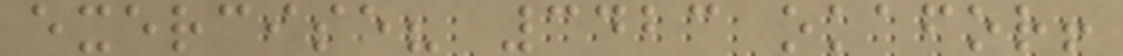exercise? 3423 okafor!
